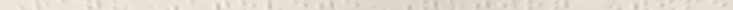Rank Athlete Nation Time
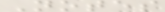Notes
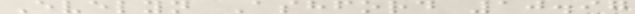Evelyn Ashford 10.97
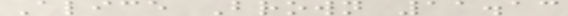Alice Brown 11.13
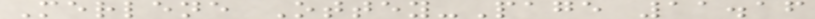Merlene Ottey-Page 11.16
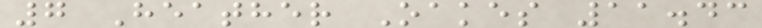7 Heather Oakes 11.43
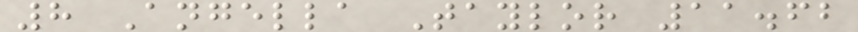8 Angella Taylor 11.62
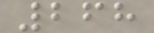268
